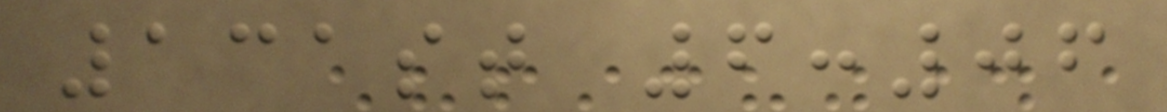131st 6:06
